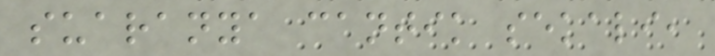suaranya cantik sekali,
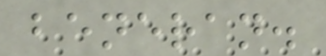beneran.
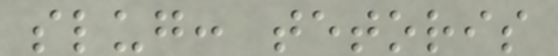slug: tetoris
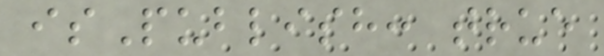isPublish: true
